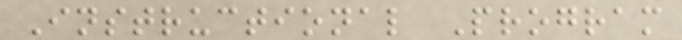Instructional Program
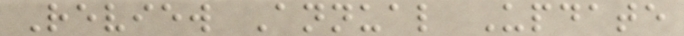Review Annual Update
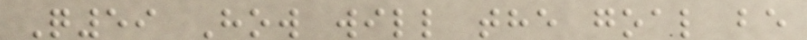Q59 How will the goal be
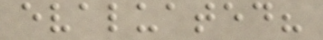evaluated?
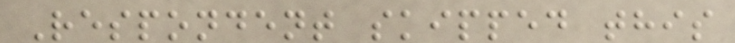Respondent skipped this
